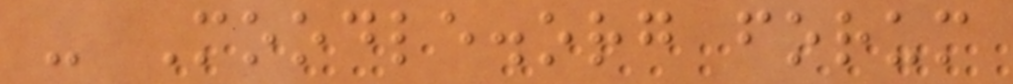- Moodle.org forum
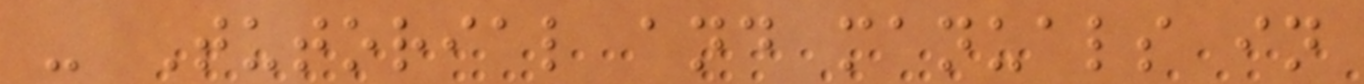- Tutorial and manuals in
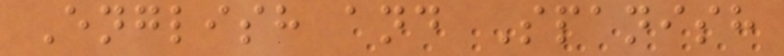English and Spanish
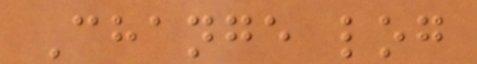Change log
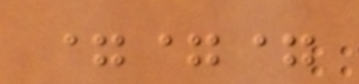===
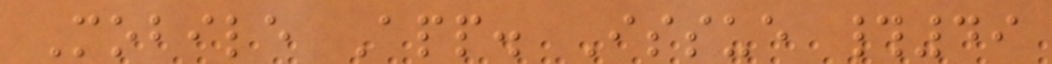Mobile App. Issue #49
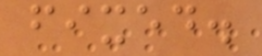fixed.
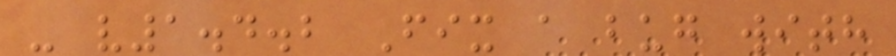- v1.4.2 Fix a bug with
